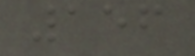156
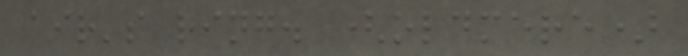air's ring. (oldmere)
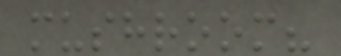mushroom?
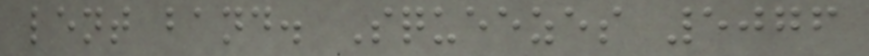lent band. Squeezes 5076
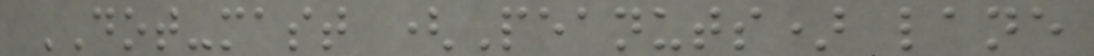DOT-mast (Peanuts) lane
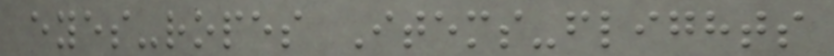eyes-ropes Items-flights
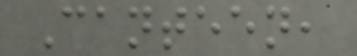Canteen,
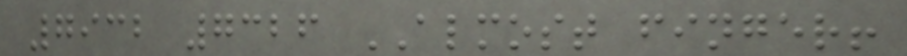7932 7326 ALMOST finger!
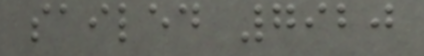sailed 7920
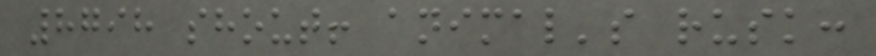8798 shout! animal's rusk:
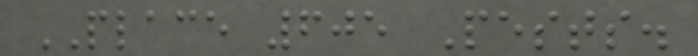PLACE 605 Pests.
